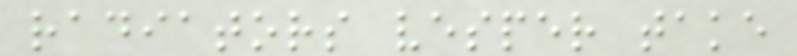radiators vesper take
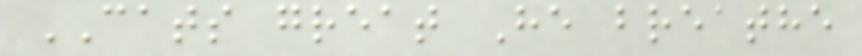CATS great He breathe
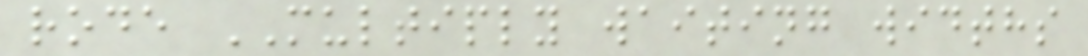rode MULTIPLY waiting widths
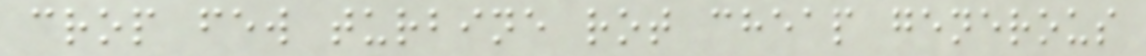crop few turbine rot cheap generous
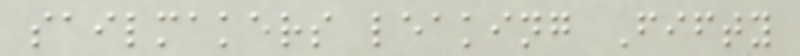sailmakers leaking Fifty
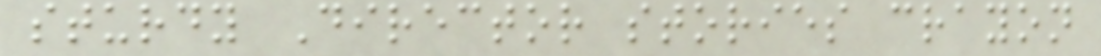sturdy Director stories crayon
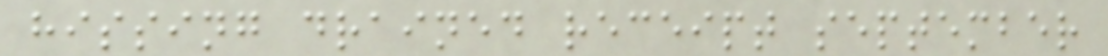hissing drained receipt september
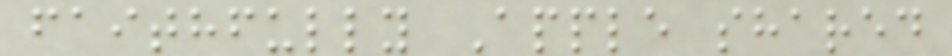faithfully Apple shared
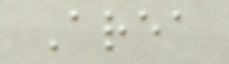Area
